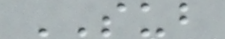SUB
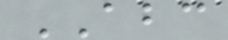ABC
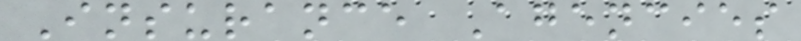Insurance Agencies
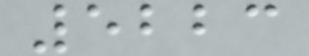5223
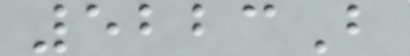5223B
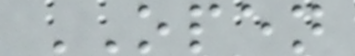OPEN
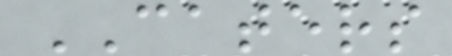CATERS
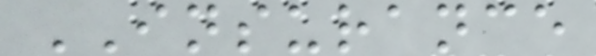INSURANCE
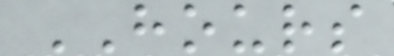HOURS
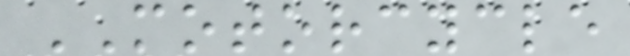MOTORCYCLE
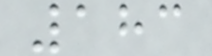183
